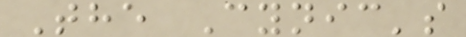The Cynic's
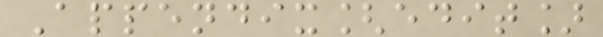Appendix[edit]
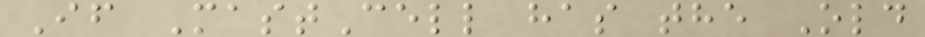If MastCell has the Old
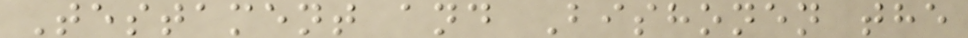Testament and Bishonen the
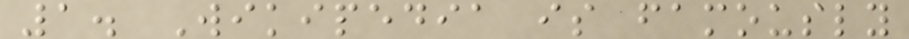1. Wikipedia is famously
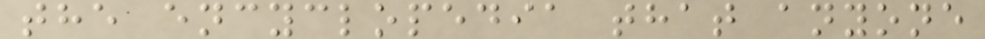the encyclopedia that anyone
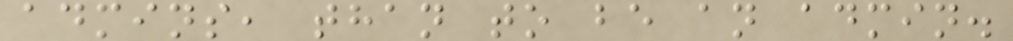admins, than to be an admin.
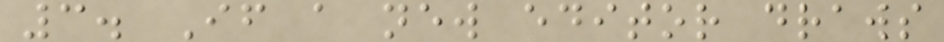3. If a new editor draws
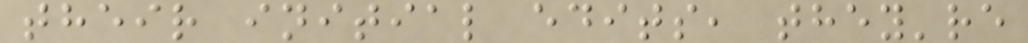their initial edits, they're
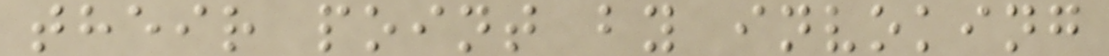their point by invoking
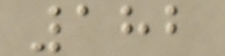182
